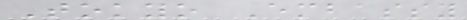Tokyo Embassy
